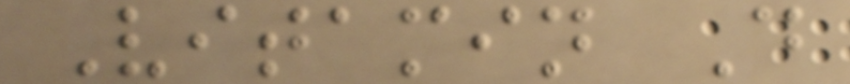Vitamin D
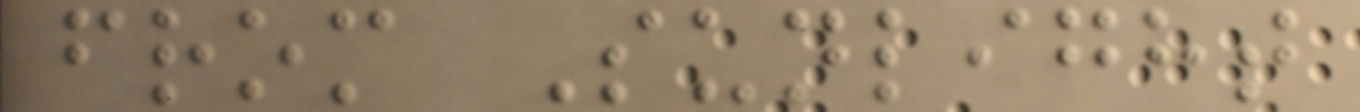from Sunlight
